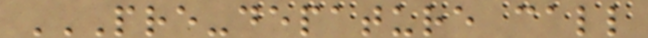PRE-DEPATURE CALL
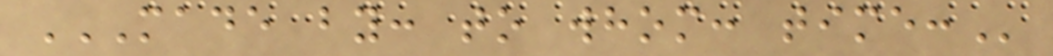MADE BY: TO WHOM: TIME:
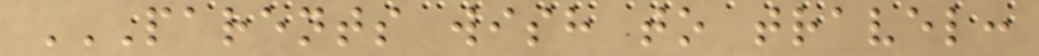PARENTS WISH TO TRAVEL:
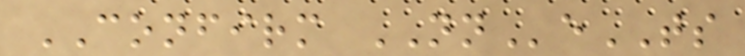CONFIRM NNeTS
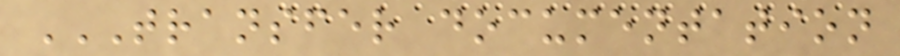TRANSFER DOCUMENTATION
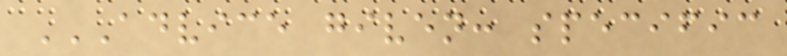ADVICE GIVEN: SPECIFIC
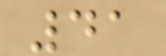41
